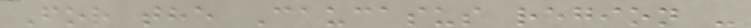For the Caucasus region -
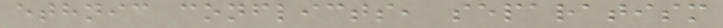ethnic conflicts, separatism
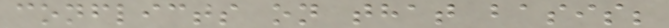conflicts on that basis;
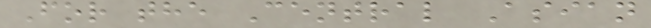For the Central Asian
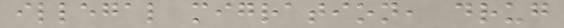illegal migration, drug
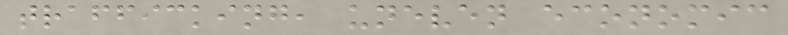trafficking, uneven economic
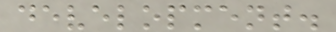development.
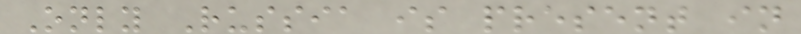Only Russia is present in
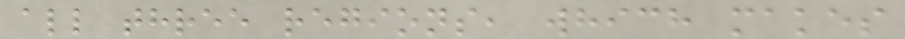all three regions, which makes
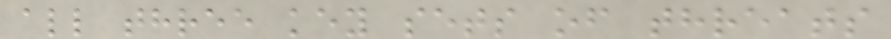all three key sets of threats
